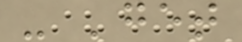- 'get
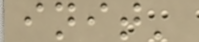init'
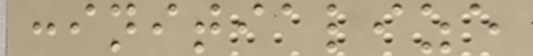:initialize
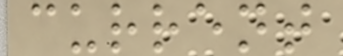current
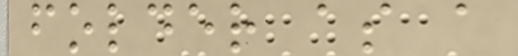folder as a
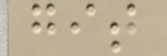git
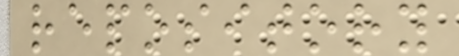repository
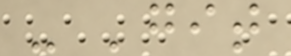- 'git
